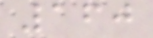160
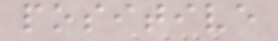positive
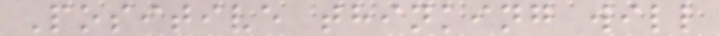Positive thinking will
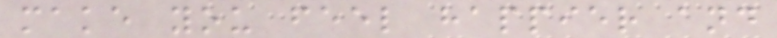make you feel happier and
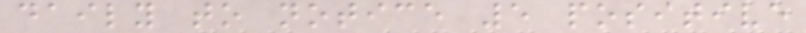daily to notice 5 positive
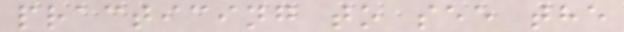practicing to see the
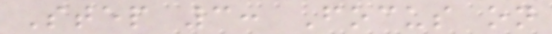Step 3: Focus on
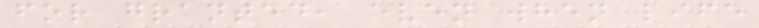for granted, even when life
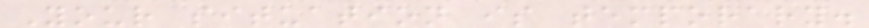Your situation is temporary.
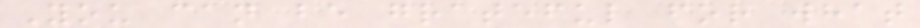You can be grateful for what
